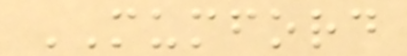MUMFORD
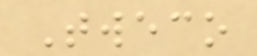Tweco
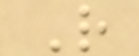R
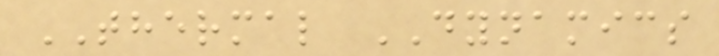THERMAL DYNAMICS
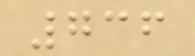736
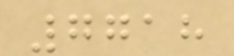7718
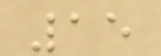15
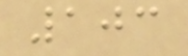103
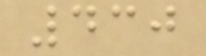430
